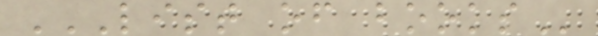LIST OF BOOKS
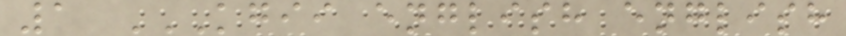1 KGII ENGLISH ENGLISH
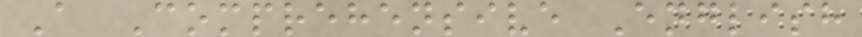A Comprehensive English
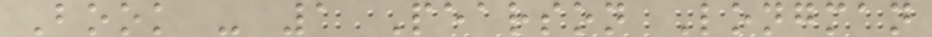Book - 1 Pearson Longman
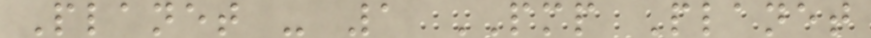Planet - 1 PMP Planet
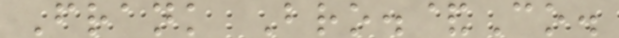Frank Bro.&Co.
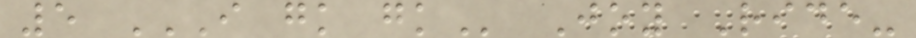5 I GK GK Joy Ride-
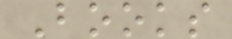Books
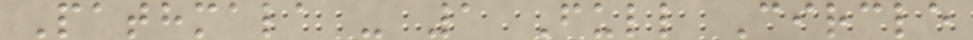Pathmala - 1 Full Circle
